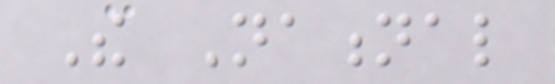The National
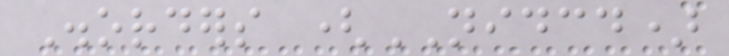Disorders (NIDCD)
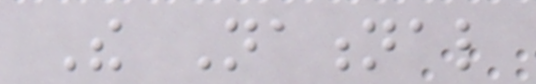The National
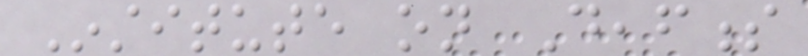Institute on Deafness
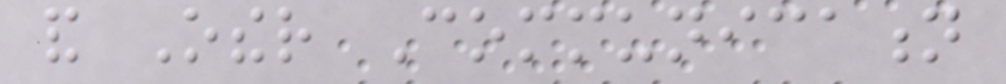and Other Communication
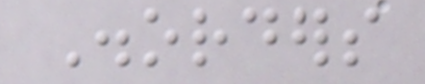Disorders
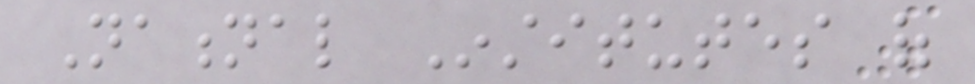National Institutes of
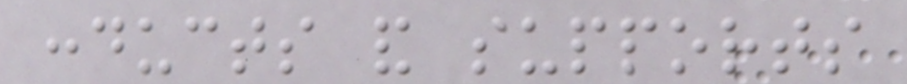conducts and supports
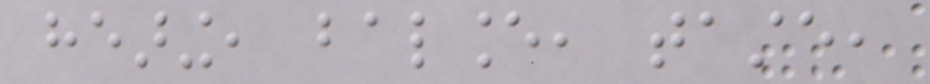hearing, balance, taste,
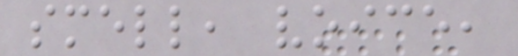smell, voice,
